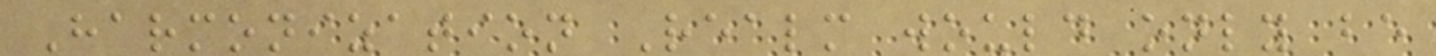Harmonization Realm would only be
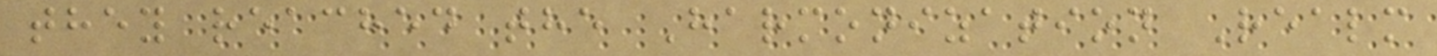they reached the Harmonization Realm
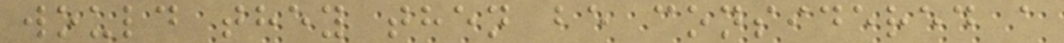would they then be considered a
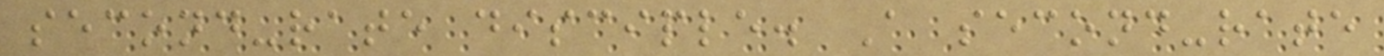second-rate disciple. A second-rate
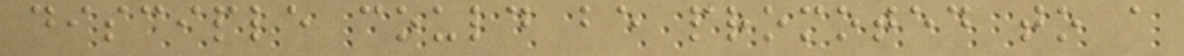disciple could be promoted to a
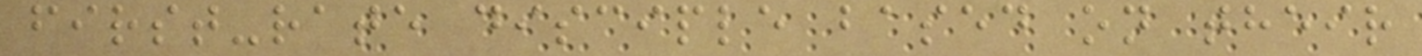first-rate disciple based on their
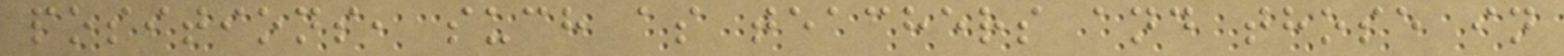positions, such as teachers and those in
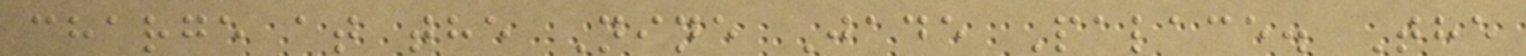charge at the Nine Jade Palace. The
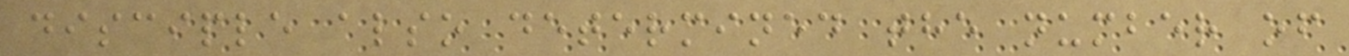disciple also determined the number of
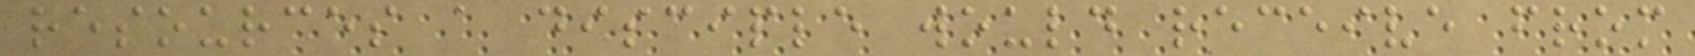resources a disciple would receive from
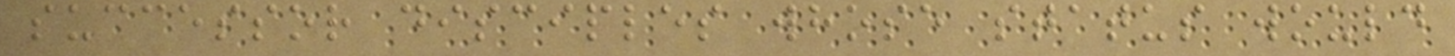successor disciples whose status would
